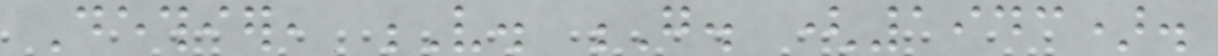Dethier, V. G. (1943).
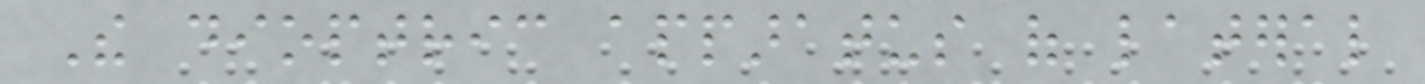The dioptric apparatus of lateral
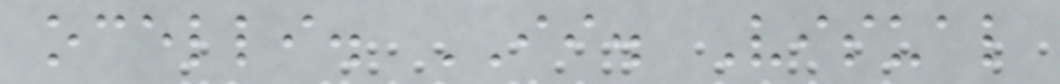ocelli. II. Visual
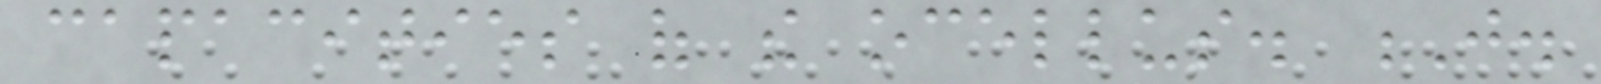capacities of the ocellus. J.
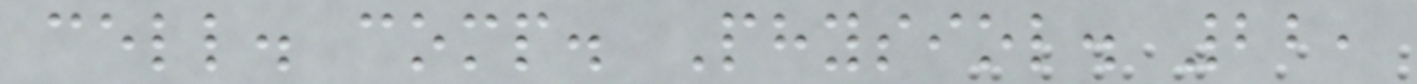cell. comp. Physiol. 22,
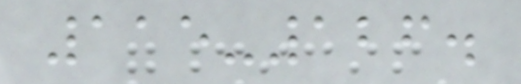115-126.
